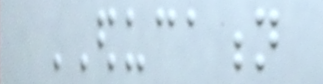EDUCATION
